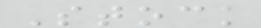Stock
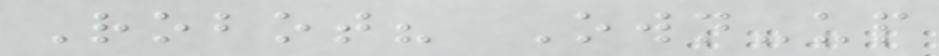Robot? Own-up
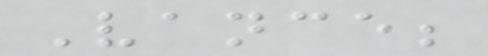Vance;
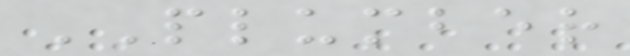PLUMBER
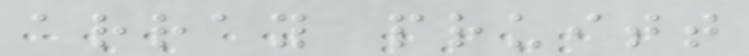array pruitt
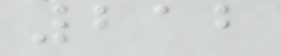212
